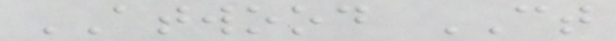ATWOOD CT
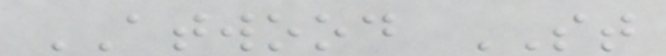ATWOOD ST
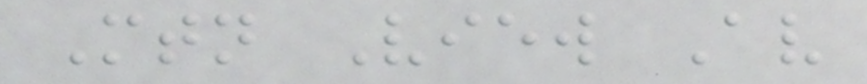Mtn View Av
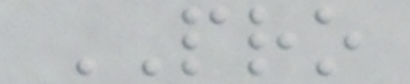PRO
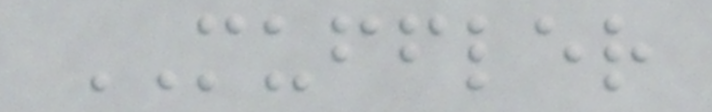MUFFLER
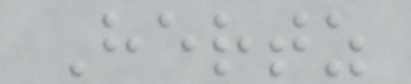Hertz
